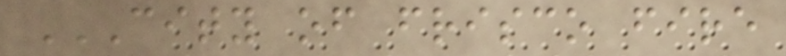CITY OF FRISCO FIRE
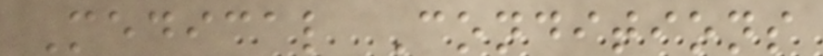Medical Conditions
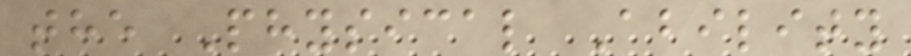the Physical Ability
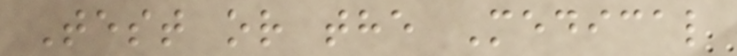Test or the Medical
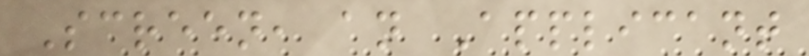Screen, an Applicant
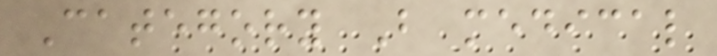Category B medical
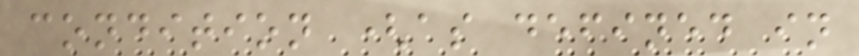condition (as defined in
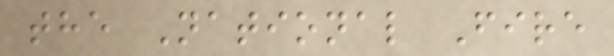the National Fire
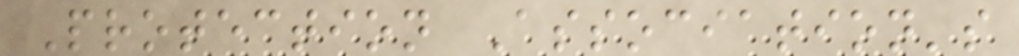Protection Association's
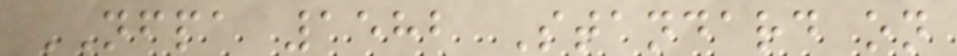NFPA 1582 Standard on
